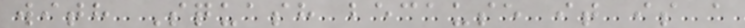with Squash because it is a
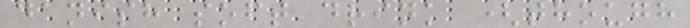danish soft drink (though
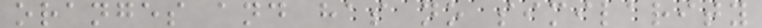oranges and has no similarity
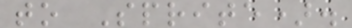to Sprite).
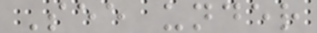See under
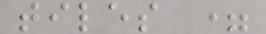tiles =
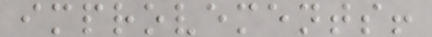improvements!
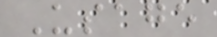Usage
